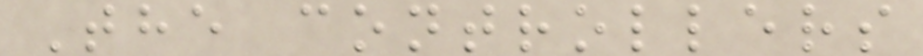The controllers
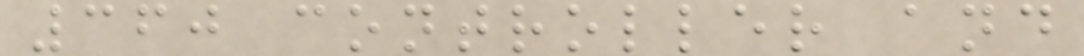360 controller and
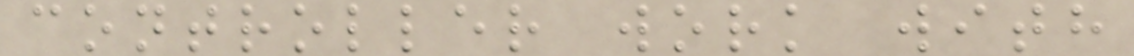controller work with
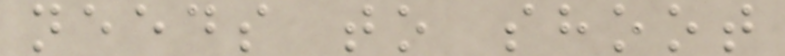needs to shoot
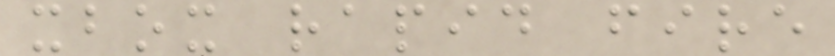xbox rapid fire
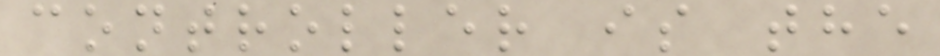controller is the
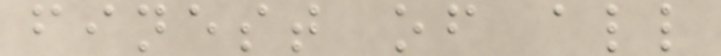finest of all
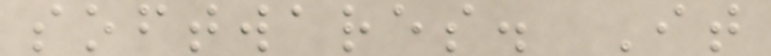softwares. It
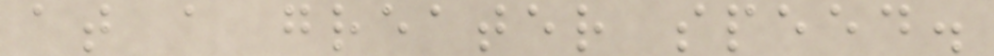at a greater speed.
